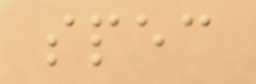spec
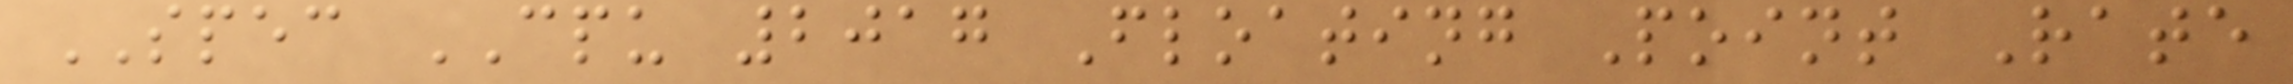SPEC CPU 2017 Floating Point Rate
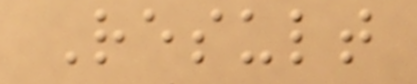Result
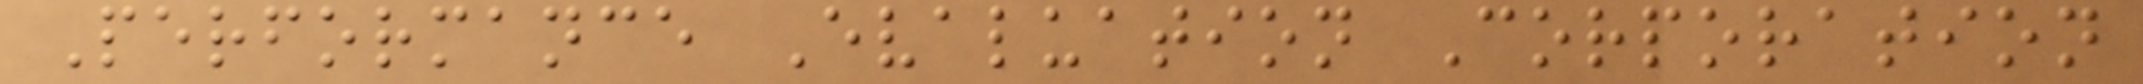Performance Evaluation Corporation
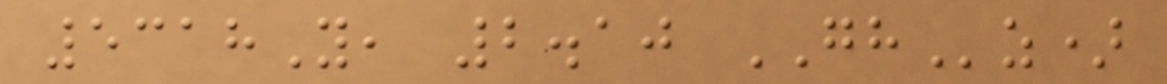5318Y, 2.10 GHz)
